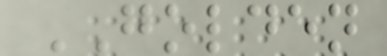GOLDEN
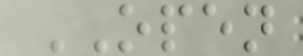OPEN
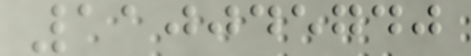110045740
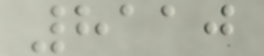8110
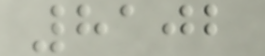8102
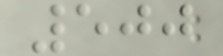500
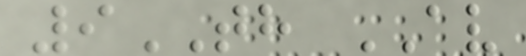9TH AV
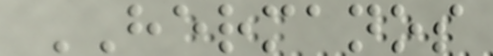HERMANOS
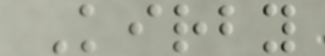Kirby
